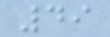49
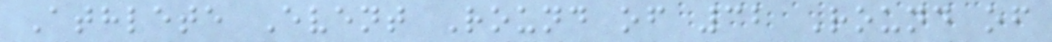Athlete Event Round of 32 Round of
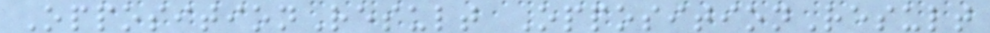OppositionResult OppositionResult
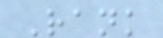Rank
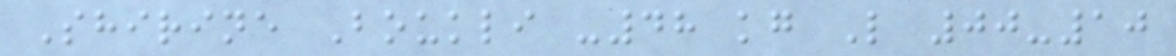Shirine Boukli -48 kg L 00-10
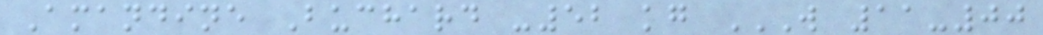Amandine Buchard -52 kg W 11-00
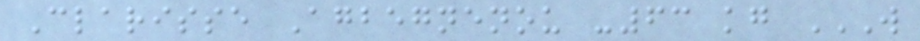Clarisse Agbegnenou -63 kg W
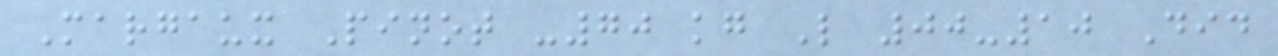Margaux Pinot -70 kg L 00-10 Did
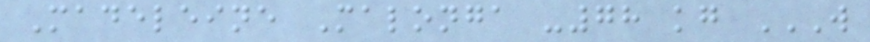Madeleine Malonga -78 kg W
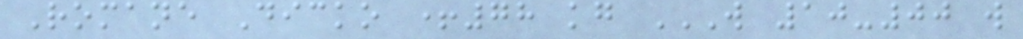Romane Dicko +78 kg W 10-00 W
